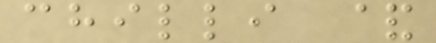chilli &
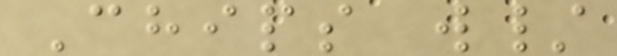Chips w/
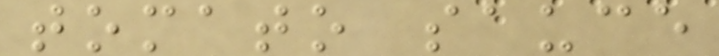tomato sauce
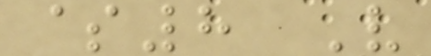$8 V
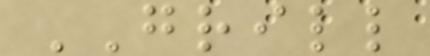GRILL
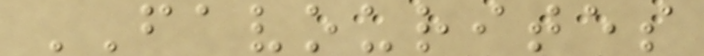FAVOURITES
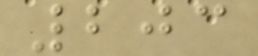203
